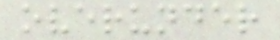overunder
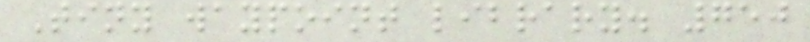Tiny waypoint library. 750
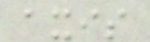axis
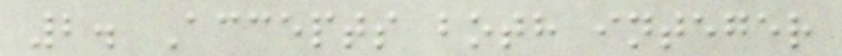2. Accepts both integer
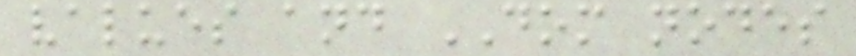values and DOM nodes
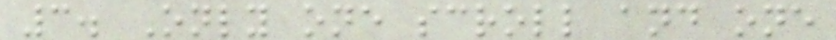3. Only one scroll and one
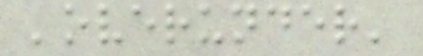'overunder'
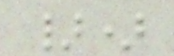})
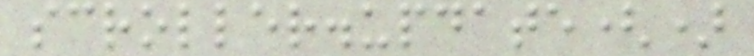scroller.update()
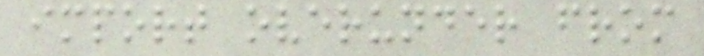import overunder from
